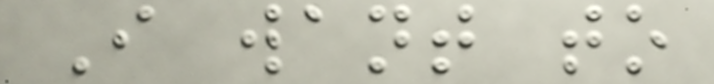I want to
